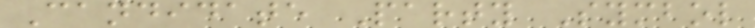Candidate Party Symbol
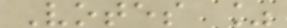Votes %
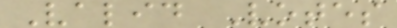Valid Votes
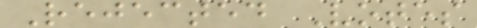Rejected Votes
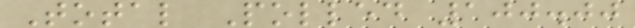Total Polled 100.00
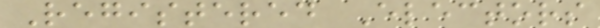Registered Electors
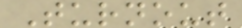Turnout
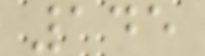145
